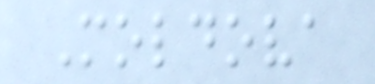Moldova
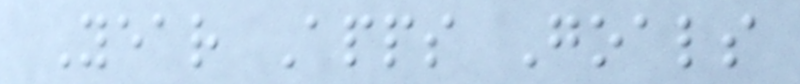Year Apps Goals
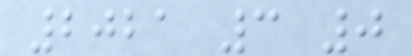2021 3 0
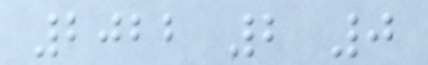2022 2 0
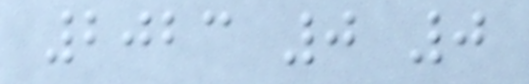2023 0 0
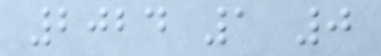2024 1 0
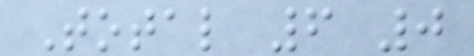Total 6 0
